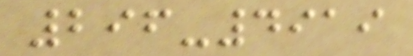296-4919
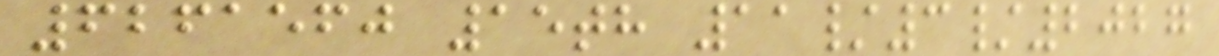6261560 15th 11/3/2027
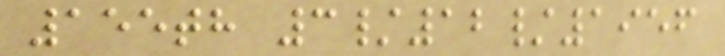155th 3/12/1956
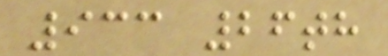933 26th
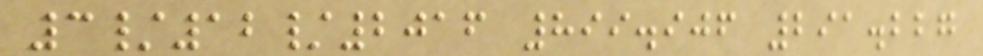3/12/2016 899.906 291.227
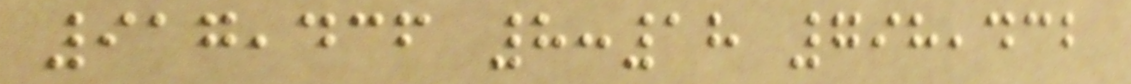917,436 8:18 798,432
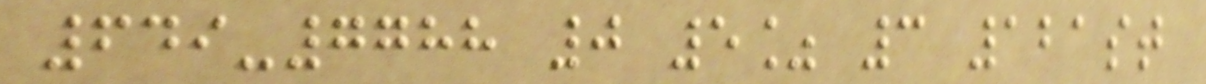649-7788 0 5% 3 121st
